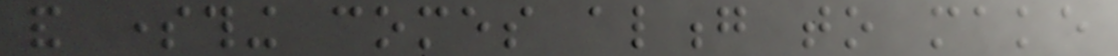and something comes along to make
